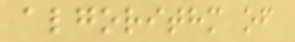algorithm of
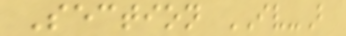Section IV-B
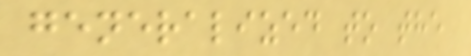generalized to the
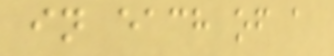in each of a
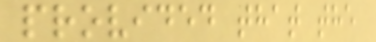provided that the
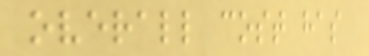overall cost has
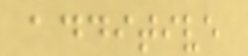additive
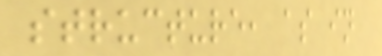structure, as in
